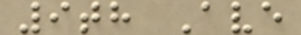9th Ave
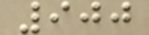900
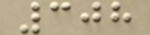308
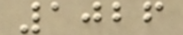1026
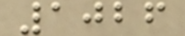1026
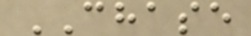CHASE
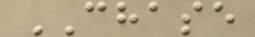CHASE
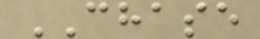CHASE
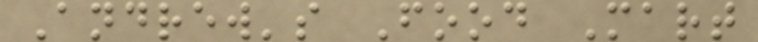Andrew's Food Mart
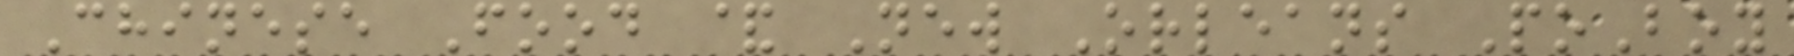Chinese Food & New Orleans PoBoy
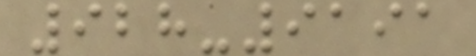928-9191
